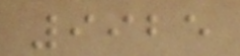9925
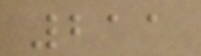211
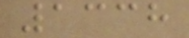1338
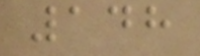148
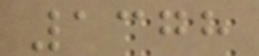1378
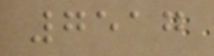7517
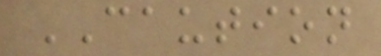CAUTION
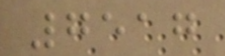7517
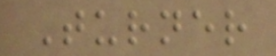Turner
